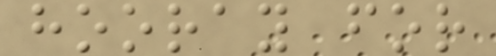hooray for
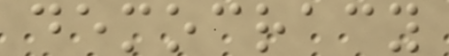democracy
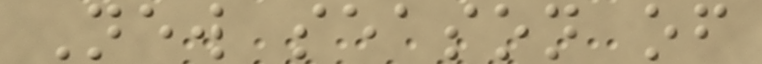New season of
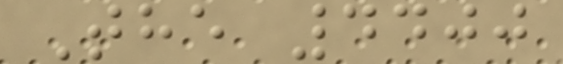The 4400
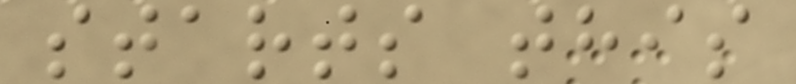starts this
